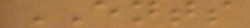ENTS
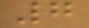7
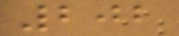202
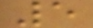5
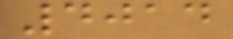4014
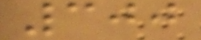300
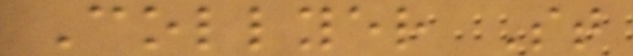Collyer St
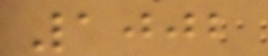1002
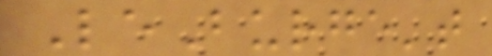LeBurge't
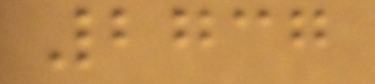2737
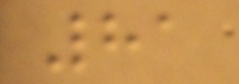81
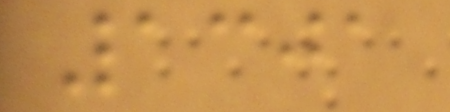1301
